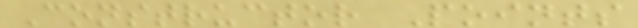Constructor Points
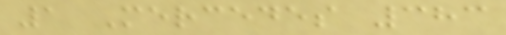1 Mercedes 383
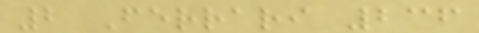2 Ferrari 236
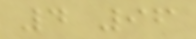4 96
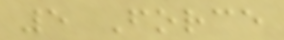5 Force
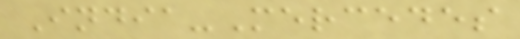India-Mercedes
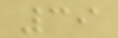39
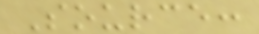Source:
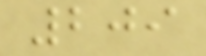209
